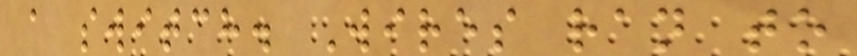a switch. Wires ran to
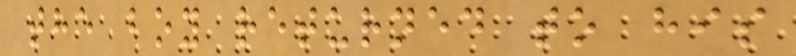the boy returned to his
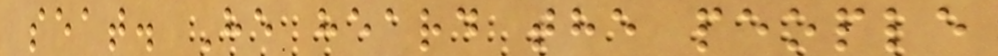seat. He heard the people
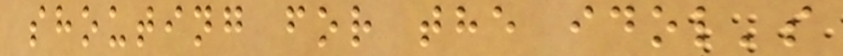shouting for the idol's
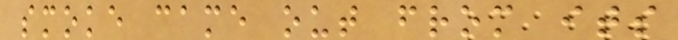smoke came out from its
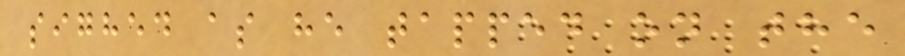sighed as he tapped on the
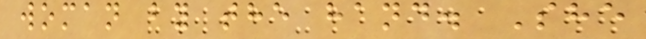woman by the hand. She
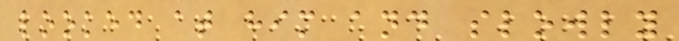looked at him and slowly
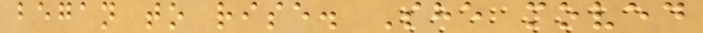began to rise. She moved
